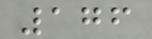176
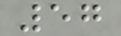57
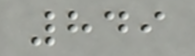849
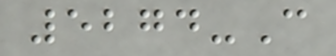5274-C
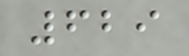629
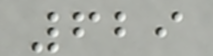629
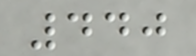440
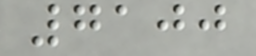7100
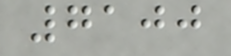7100
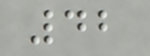42
